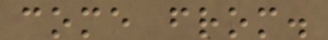come from.
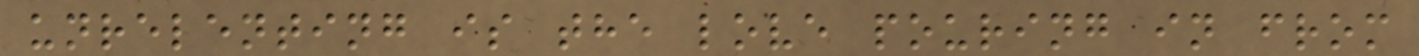unrelenting is the love pouring in from
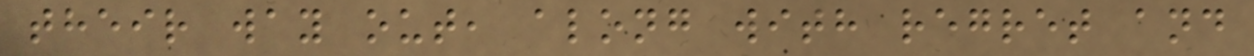their way out, along with regret and
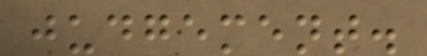judgement.
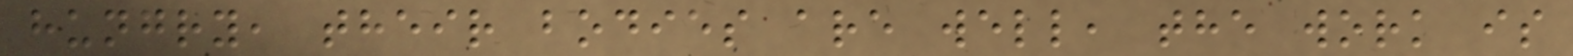hungry, their bodies are well, the work is
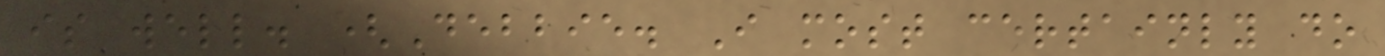is well. (Debbie. I most certainly do
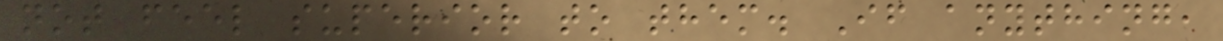not feel superior to them. If anything,
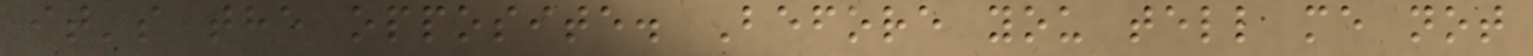it's the opposite. Before you tell me not
